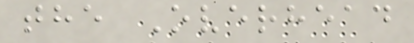the Overhead
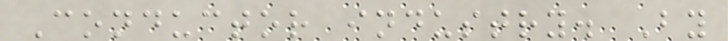Conductor industry. By
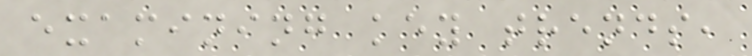examining key trends,
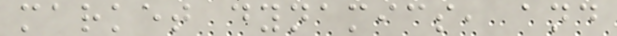market dynamics, and
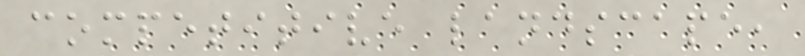competitive landscape,
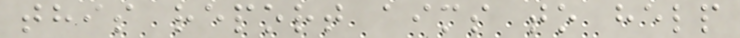this report aims to help
